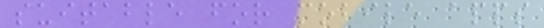suitable for mobile apps
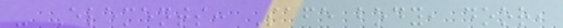- Elements: Safe body, door,
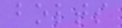bolts
